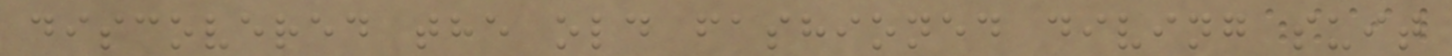discovered the old fashioned diving suit
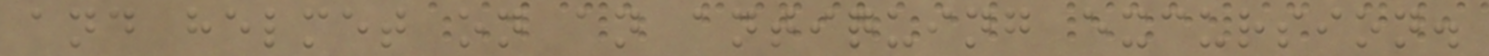and helmet on an antiquing excursion.
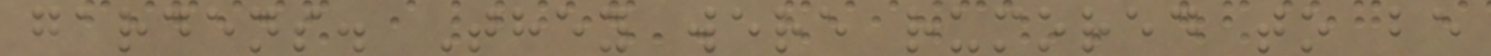gardens. They were rumored to be
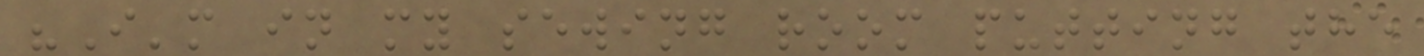"I'm in my sewing room putting the
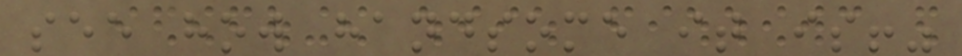see how handsome it is!"
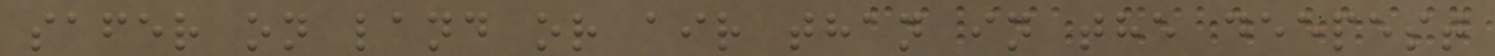safer on land or air than in the deepest
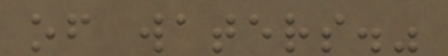of waters."
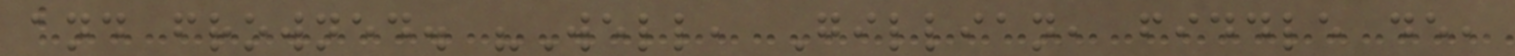and frowned. "Well, Gillian, fiddle de,
